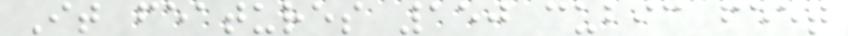It features 150 cubic feet
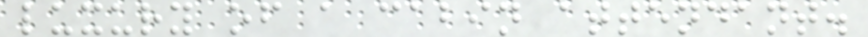luxury of a cabin attendant.
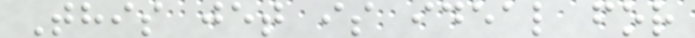This jet is ideal for
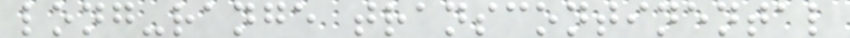long-range transcontinental
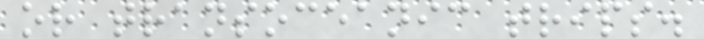or transoceanic trips.
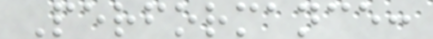Performance:
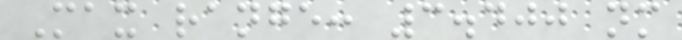Max range: 3.400 nm
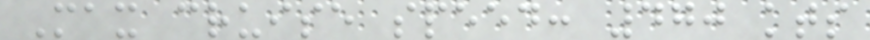Max cruise speed: 470 kts
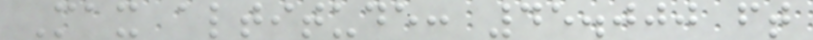Max altitude: 45.000 ft
